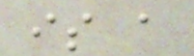is a
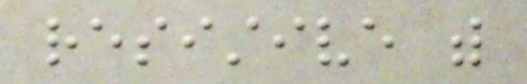resistive with
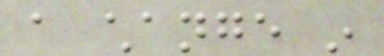a change in
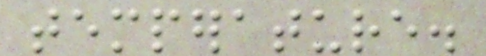temperature.
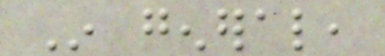In general,
